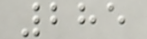285
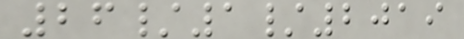26/1/2019
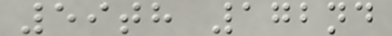59th 172nd
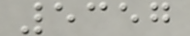5357
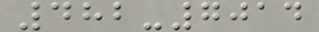482-7014
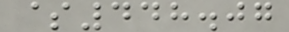$448.07
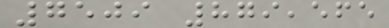7509 879,565
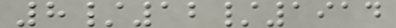8/12/1914
